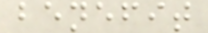benefit
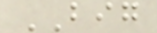BIG
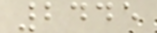2445
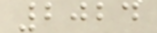2024
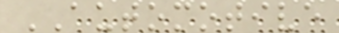AUTOMOTIVE
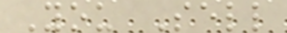You Sell
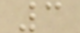3
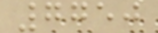7750
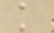k
